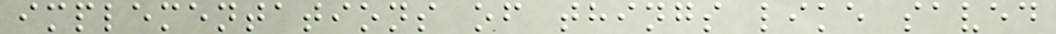implementations of things like saved
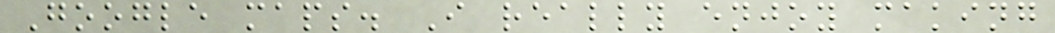Google maps. I really enjoy making
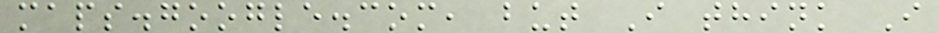maps.google.com, but I think I
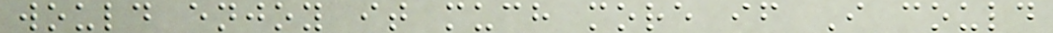would enjoy it much more if I could
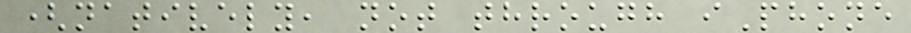(natively, not through iPhone
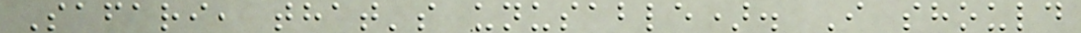Safari, that's unusable). I should
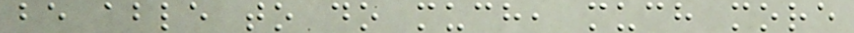be able to do much, much more
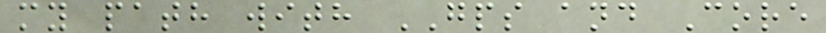my path with GPS and Core
